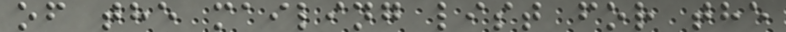of the mailing list for the
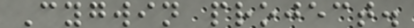Cygwin project.
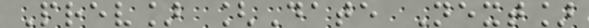Prev] [Date Next]
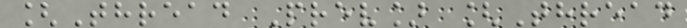[Thread Prev] [Thread
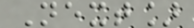Next]
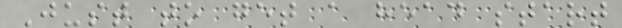Just to get a head start
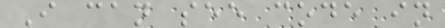I can see code in
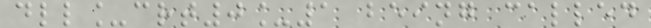dll_crt0_1 being called
